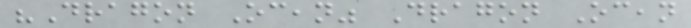"Dragon Ocean" Dragon Ocean
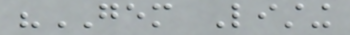"GEM Listing
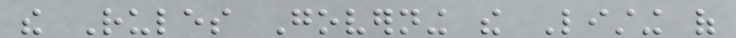the Rules Governing the Listing of
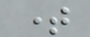time
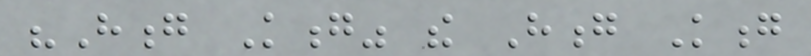"Hong Kong" the Hong Kong
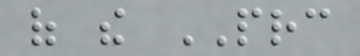of the PRC
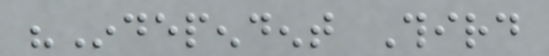"Independent Third
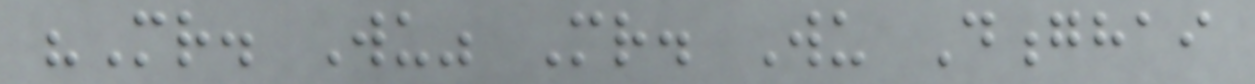"Mr. Wu" Mr. Wu Donghai
